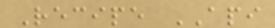Recipe API
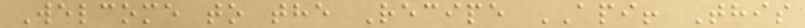Welcome to the Recipe API! This
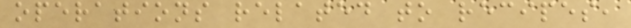operations related to recipes,
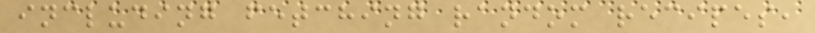including fetching random recipes,
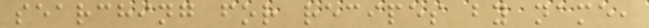searching for recipes by name,
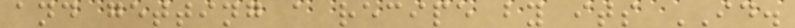and getting a recipe by its ID.
